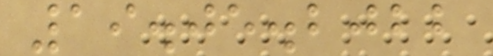19.05.2022
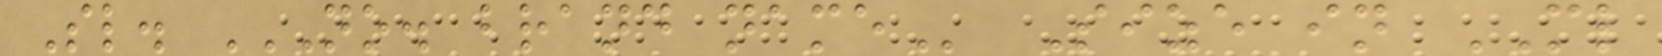Sl. NO. BRAND NAME Size in ML
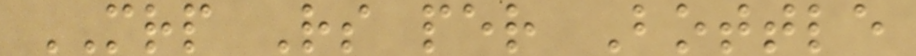MRP Rs per Bottle
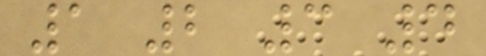1 2 3 4
